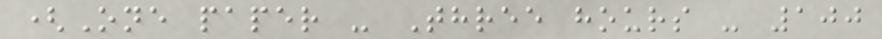(One paper - Three hours - 100
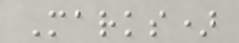Marks)
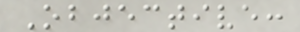Objective:
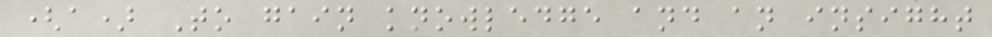(a) To gain knowledge and an insight
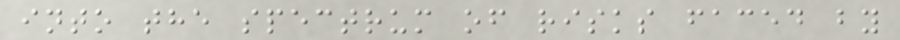into the spectrum of risks faced by
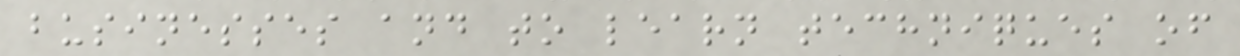businesses and to learn techniques of
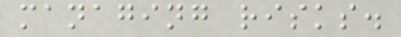managing risks.
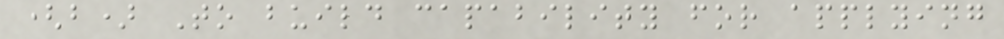(b) To build capability for applying
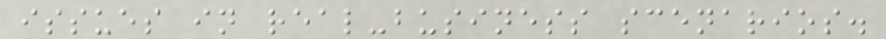issues in real-business scenarios.
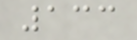133
